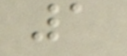1
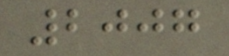2007
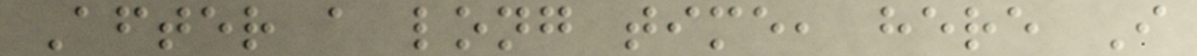After a long time, here I
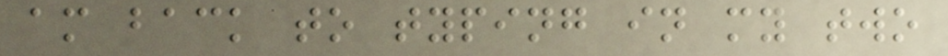am back to typing in my two
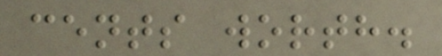cents worth.
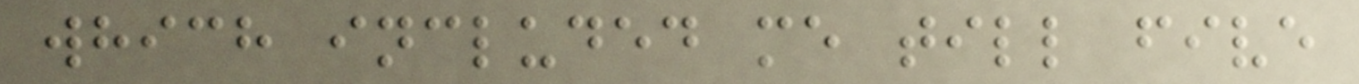which included me till five
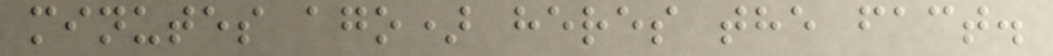minutes ago) heres the fact.
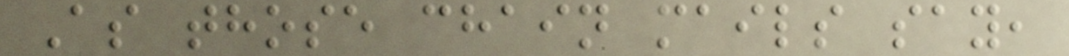As those chain mails say,
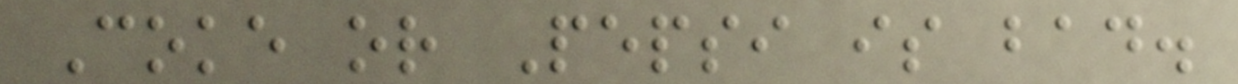Coke or Pepsi is bad.
